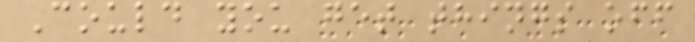Could you get things off
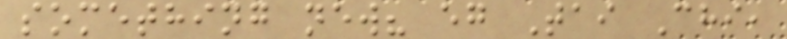something new? eg Tai Chi,
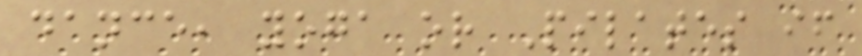dance, yoga or Pilates if
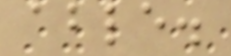able.
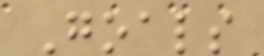Goals
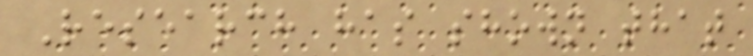Research has shown that
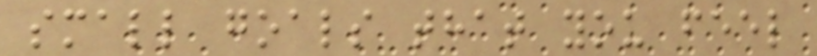small goals that you feel
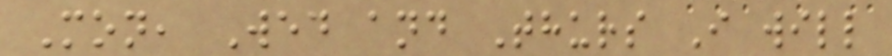Mon, Wed and Thurs I will
